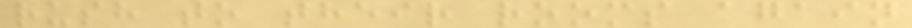rush to their rooms again
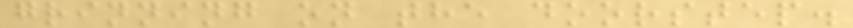grinning on the doorstep.
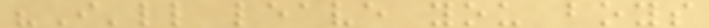"I'll leave you boys
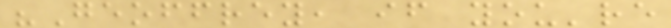"Geoffrey, if you're
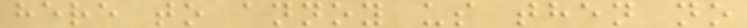here to annoy us then no
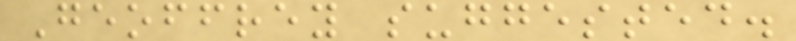Geoffrey suggested.
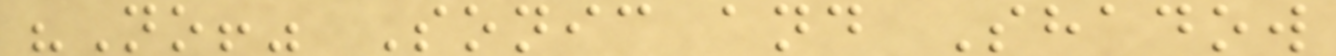"No!" Sonic and Shadow
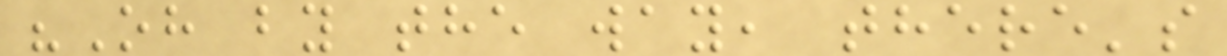"Oh by the way, there's
